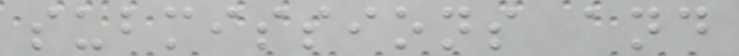submissions and
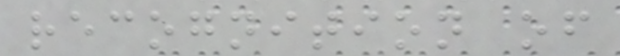recognition of
